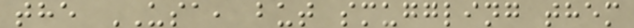the USA, but smuggling them
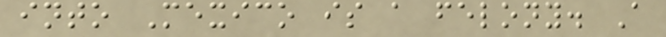into Mexico is a felony. A
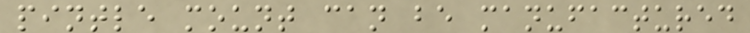pintle mount can be manufactured
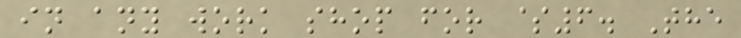in any work shop for $6. The
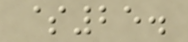$25.
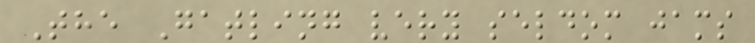The Gatling very seldom jams
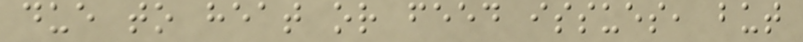due to heat or feed issues, but
